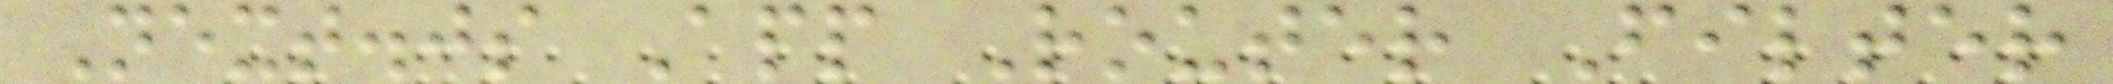Next.js App Router Filter
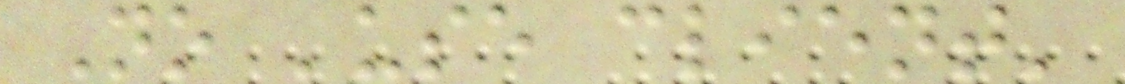No 'use client'
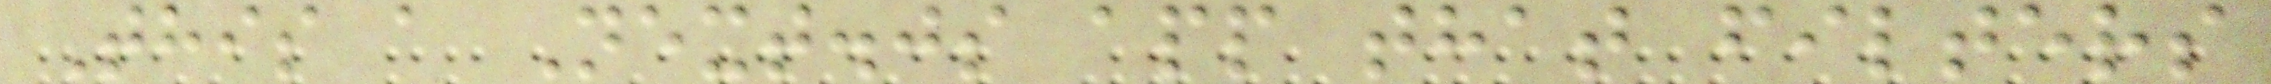This a Next.js app that filters
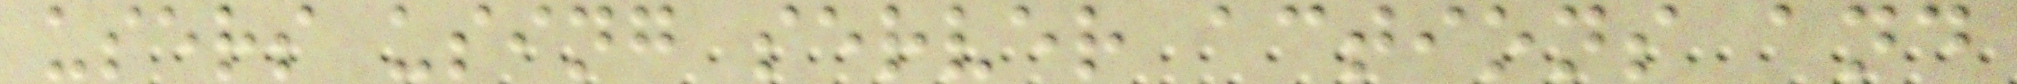users using server actions and
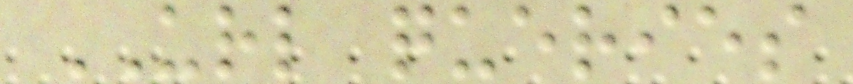URL queries
